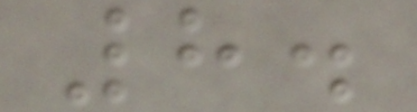8.
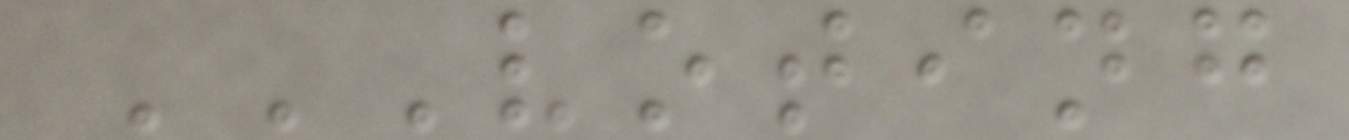VOTING
